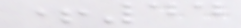+44
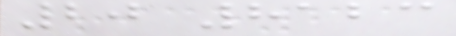20 8123
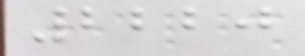2220
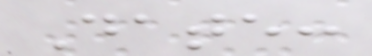Date:
